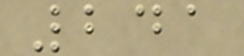241
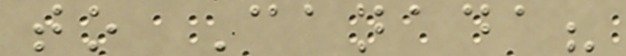to Canada?
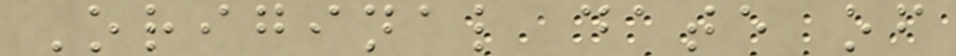Original date of
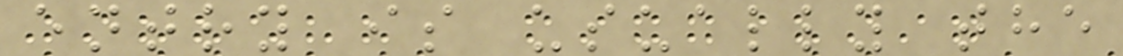entry is usually the
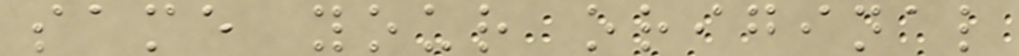same your original
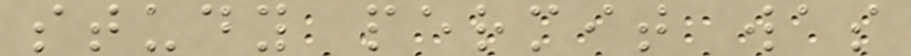study permit was
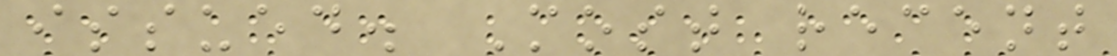issued. Most recent
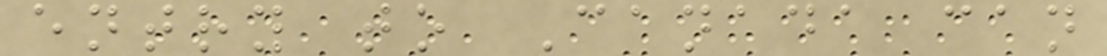entry to Canada can
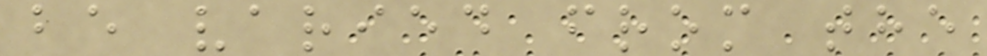be varied from the
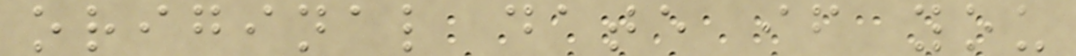original date if you
